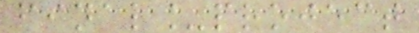final_project
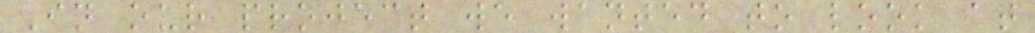In our project we wanted to look at
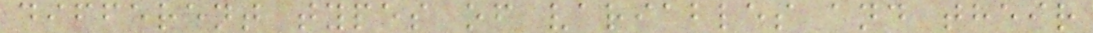different types of variables and their
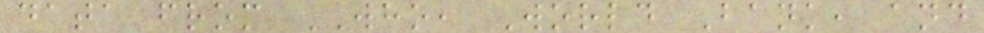data from WHO, World Bank, and
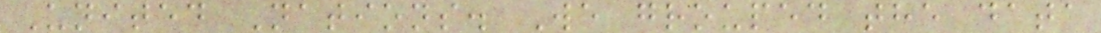United Nations. We grouped the data
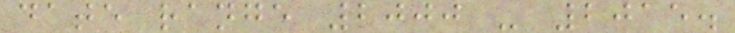date range 2000 - 2015.
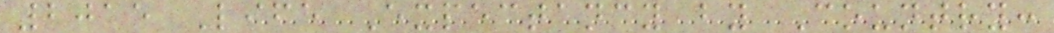2015 Life Expectancy by Country:
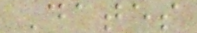Dates
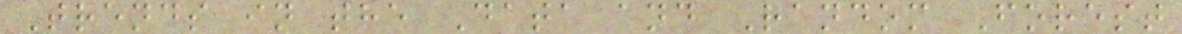Trends in the Data and Random Forest
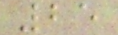25
